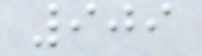909
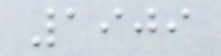1909
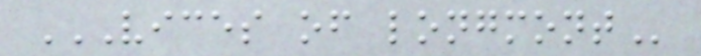VICES OF LONGMONT
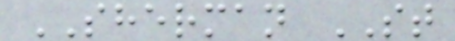SHERMAN ST
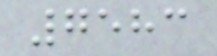7583
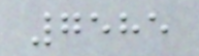7585
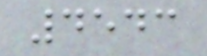4543
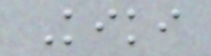Kiki
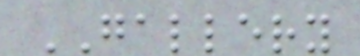GALLERY
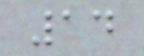14
